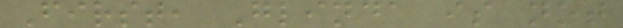First, Glinda is not
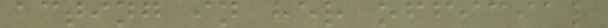acting in her official
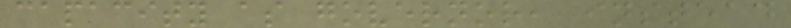capacity as governor, instead
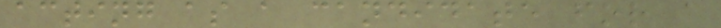acting as a candidate for a
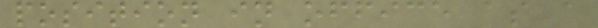position in office as a
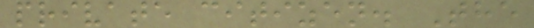private citizen. The
